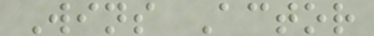Wins Actor
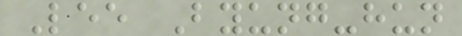Lee Byung-hun
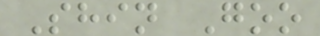Shin Goo
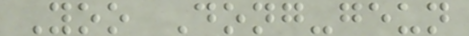Yoo Dong-geun
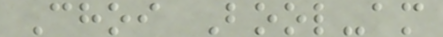Choi Bool-am
